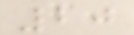20
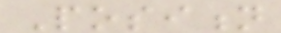Position
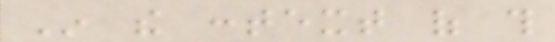In the context of this
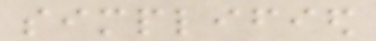simplified
